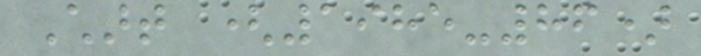Chart (1985-86)
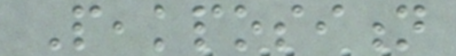Peakposition
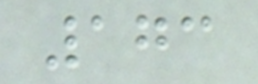173
